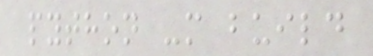python -m build
